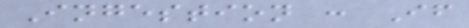Ingestion : If
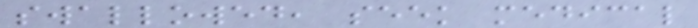swallowed, seek medical
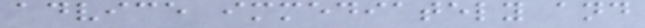advice immediately and
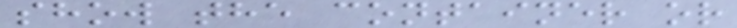show the container or
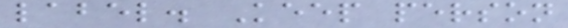label. Keep person
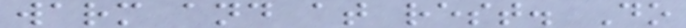warm and at rest. Do
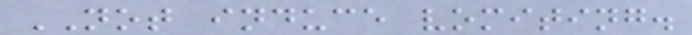NOT induce vomiting.
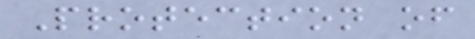Protection of
